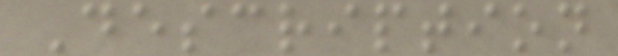Description
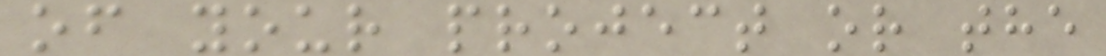of your project or the
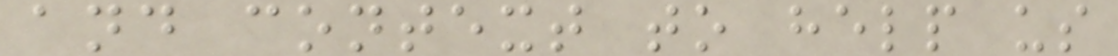and context to help us
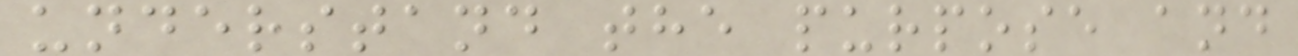understand the purpose and
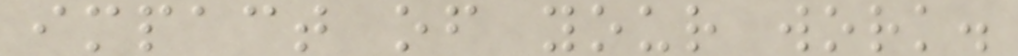impact of your work.
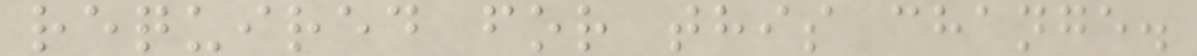required for this change.
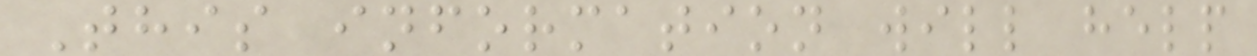This information will help
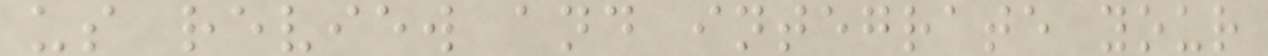us review and integrate your
